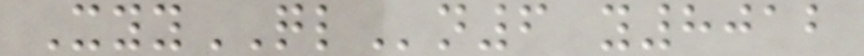XyyQLn6 y8012
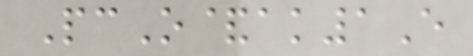PcO&ak1E
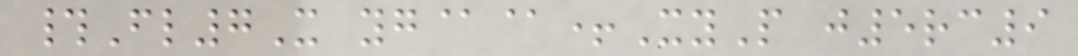#Fl7X yg@@+XyP j5rc9
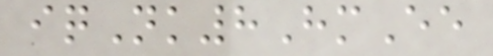iqNk8HmEe
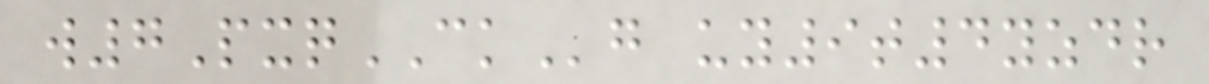w7PxqCKg uy9t4yzdr
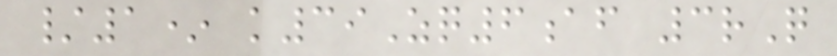/1* k39Zq6af 3rQ
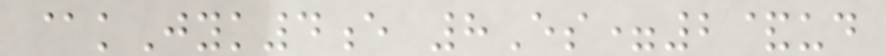@kJyk4e 8Es=2&ud
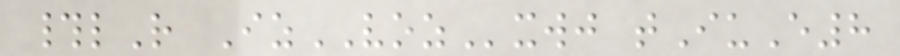#lR IzVOZxwj tIuE8
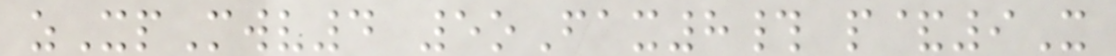zXpMwv4 5oFax8# p&9X
